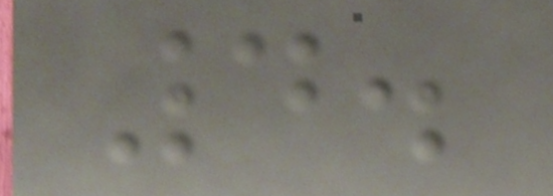4.
